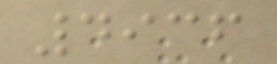4936
